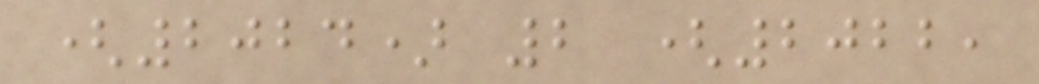(2024) 2 (2022,
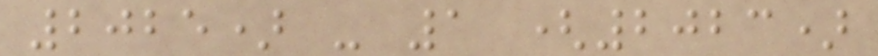2025) - 1 (2023)
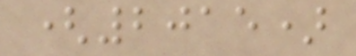(2015)
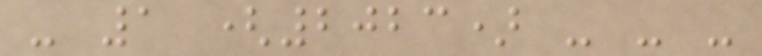- 1 (2023) - - -
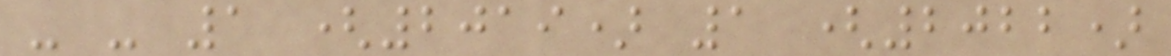- - 1 (2019) 1 (2022)
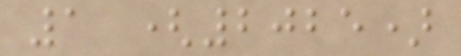1 (2025)
